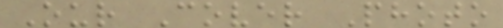Our Cover Photo
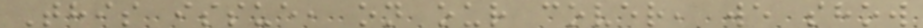This issue, on our cover, we show
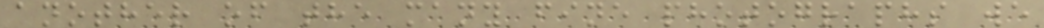another of the many fine photographs we
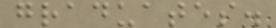graduates.
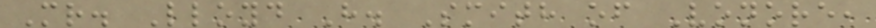Mr. Lloyd H. Smith of Vonore,
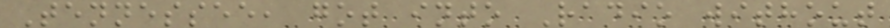Tennessee, got into Radio without
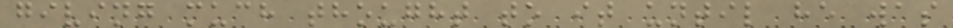giving much thought to it until he was
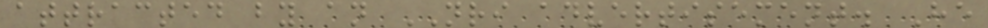attracted by an NRI advertisement. He
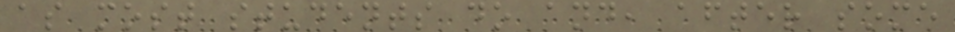as most students do and, after some
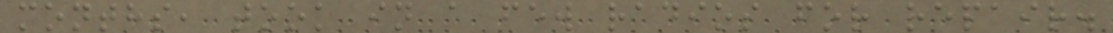months, took in a few radios for repair.
